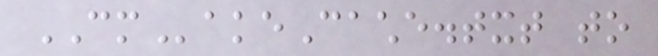CMakeCache.txt to
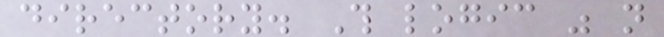directory. This logic was not
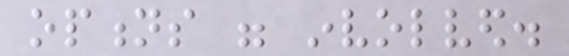options were involved.
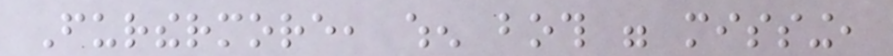Furthermore, when both were missing,
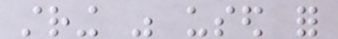string was used for
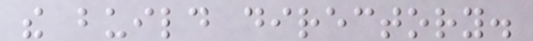the build directory.
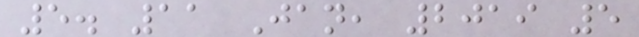5. 11 Jan, 2019 5
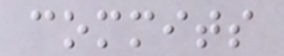commits
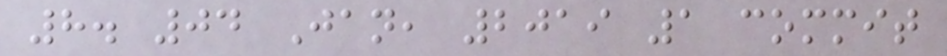8. 04 Jan, 2019 1 commit
